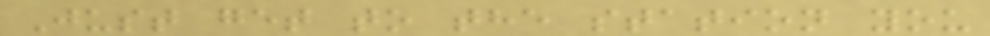Just get to the station you
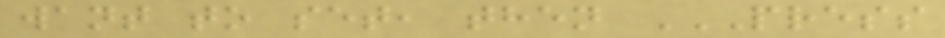want to set, then PRESS
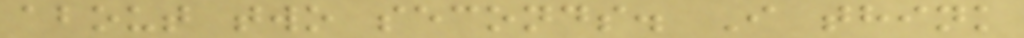about two seconds. I think
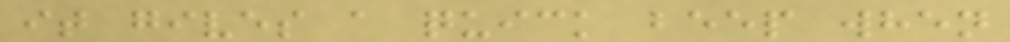it gives a quick beep when
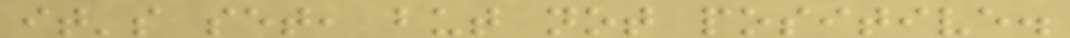it's set, but not positive.
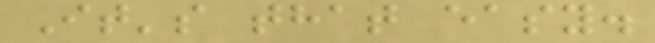It's that easy.
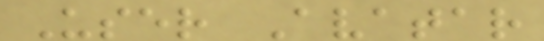User Avatar
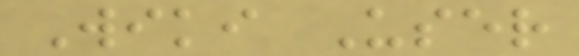Wiki User
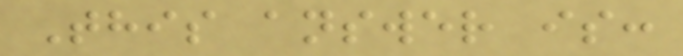This answer is:
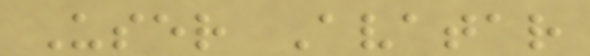User Avatar
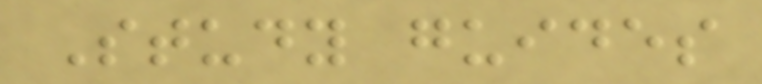Study guides
